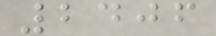2406
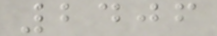2406
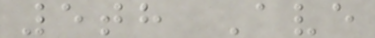5th Ave
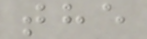the
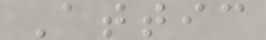Attic
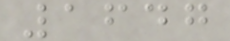1647
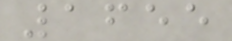1655
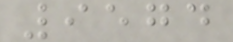9574
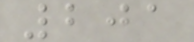201
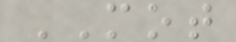MOT
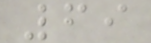69
